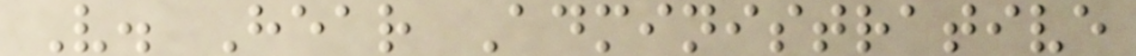V. Hear Administrative
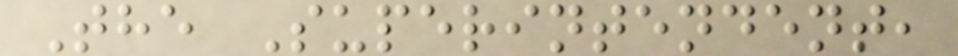The Superintendent,
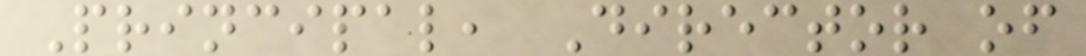Principal, Director of
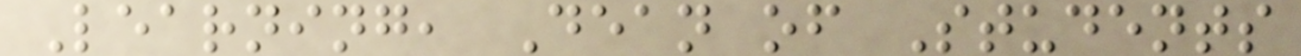Learning, Dean of Students
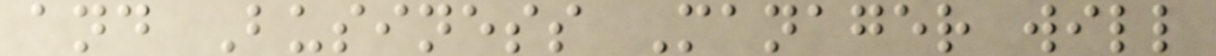and Business Manager will
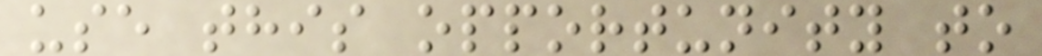use this opportunity to
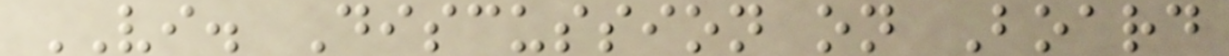VI. Discussion on Board
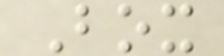Box
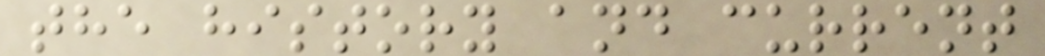the history and current
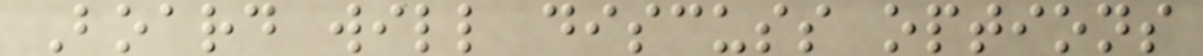Board will discuss options
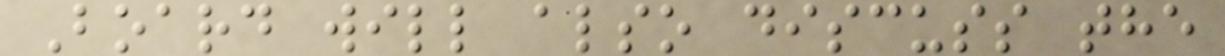Board will also discuss the
